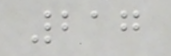217
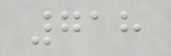718
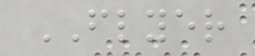FLYER
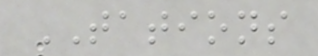TATIONS
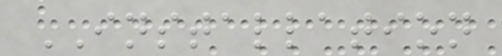INSTALLATION
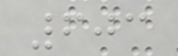603
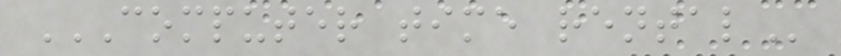COMPUTER TIME RENTAL
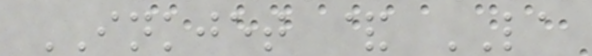INKJET & LA
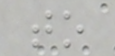to
